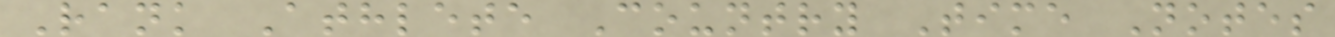Rank Athlete Country Time Notes
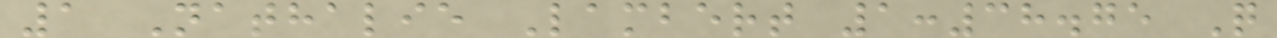1 Nathalie Lambert 1:38.75 Q
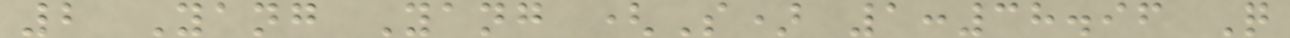2 Yang Yang (S) 1:38.96 Q
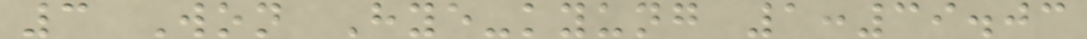3 Won Hye-kyung 1:39.03
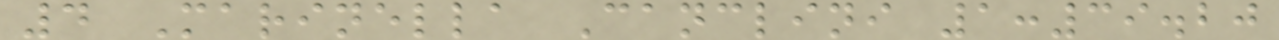4 Marinella Canclini 1:39.20
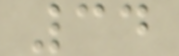34
